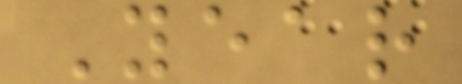Year
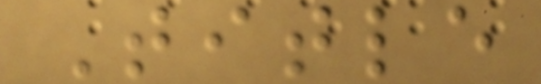Title
